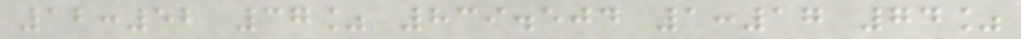12:52 37% 839.504 1:17 74%
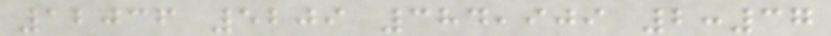12036 5209 384,909 2:37
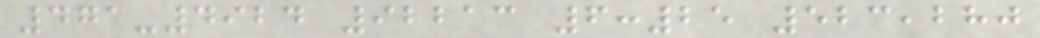471-4924 92213 6:25 523,280
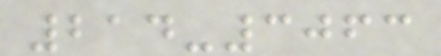214-3063
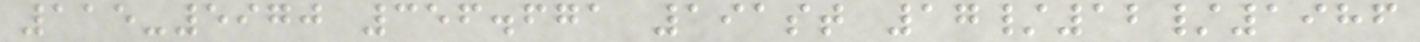115-5970 356.671 191st 17/12/1986
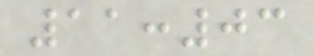11:03
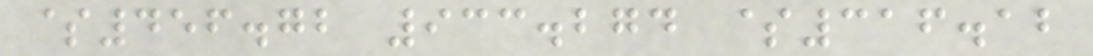$456.72 933.274 $316.12
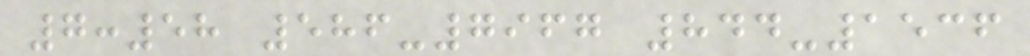7:58 586-7967 844-1536
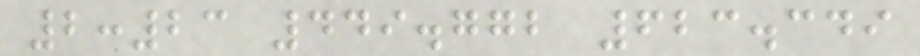2:23 449.772 623.349
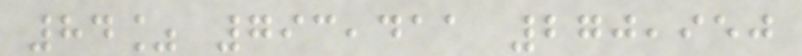84% 793,411 270,950
